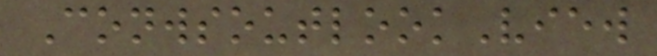ConwsoutlookView
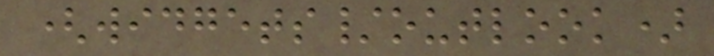(widgets/outlook)
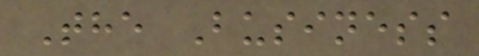The Business
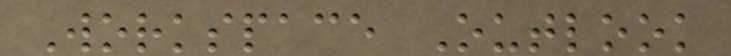Workspace Outlook
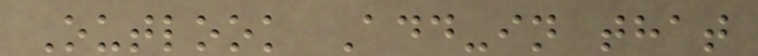Outlook Add-in that
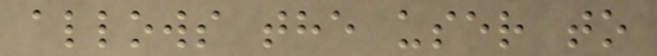allows the user to
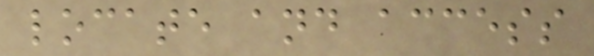locate and access
